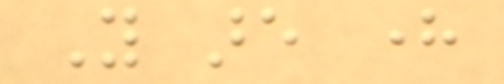You are here
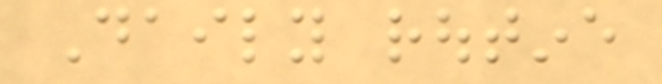Daily routine
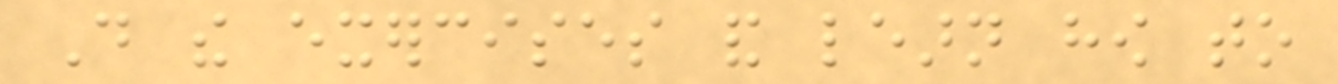Do the exercises and learn how to
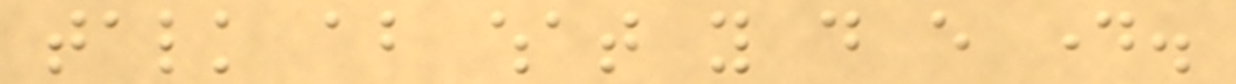talk about what you do every day.
